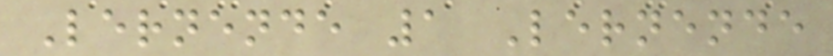Lernende 1 Lernende
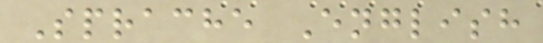Sprache English
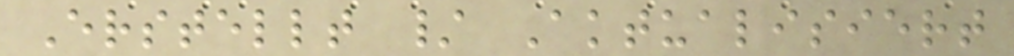Erstellt / Aktualisiert
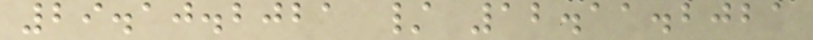29.10.2021 / 12.11.2021
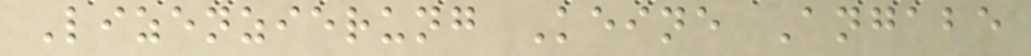Lizenzierung Keine Angabe
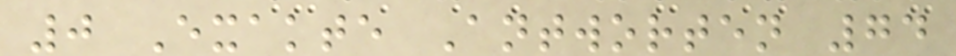0 Exakte Antworten 74
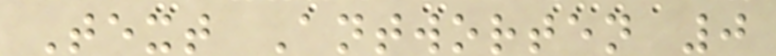Text Antworten 0
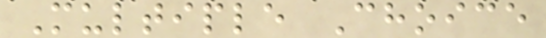Multiple Choice
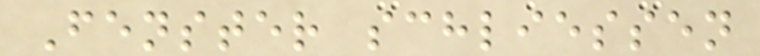Fenster schliessen
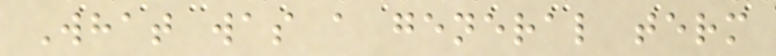What was a general term
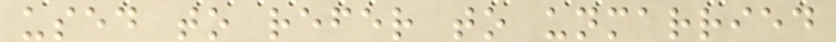used to refer to unmarried
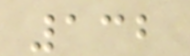132
